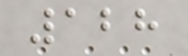128
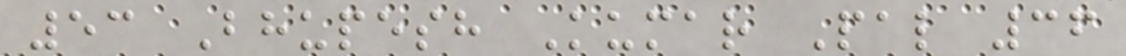53 Bhupesh Kumar Pal 36
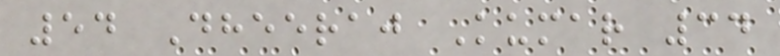54 Dheeraj Kumar 34
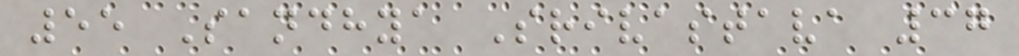55 Sandhya Srivastava 37
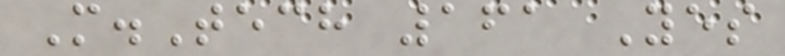M.Tech 161 Yes
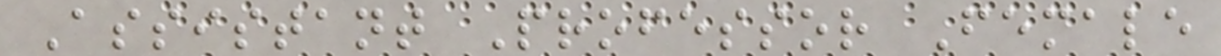Assistant Professor Female
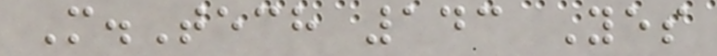M.Tech 143 Yes
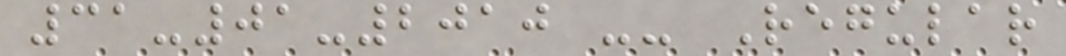31-01-2010 -- Regular
